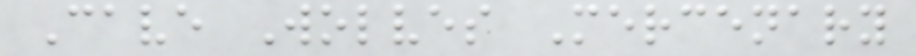Cave Wolves Mercenary
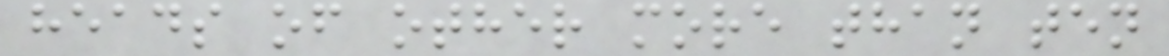heads of other more than ten
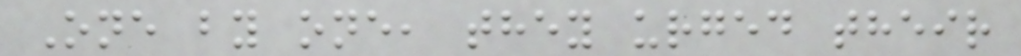One by one, they urged their
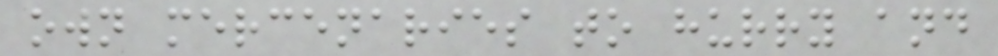own mercenaries to hurry and
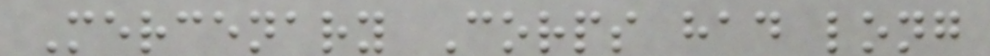Mercenary Corps had long
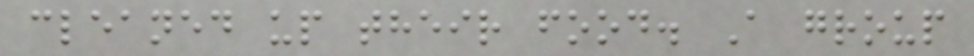cleaned up their food. A group
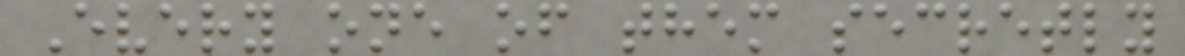Every one of them secretly
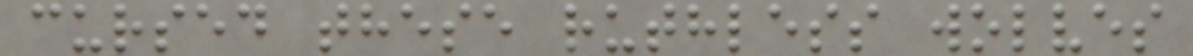cursed these ruthless wolves
